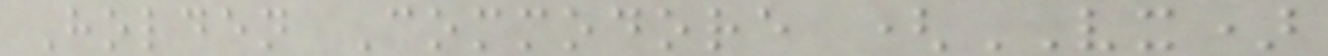Holden Commodore (VX)
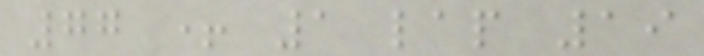77 + 1 lap 19
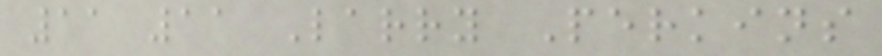11 11 Larry Perkins
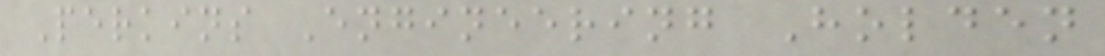Perkins Engineering Holden
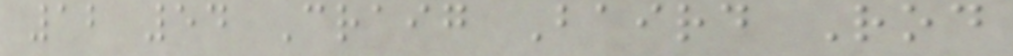12 54 Craig Baird Rod
